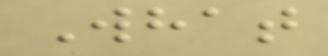What
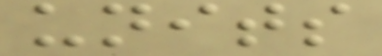units
